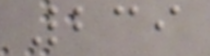239
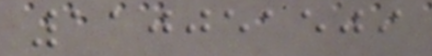110051509
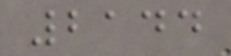2144
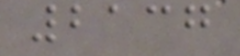2137
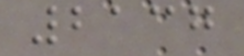2137
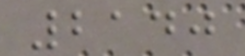2140
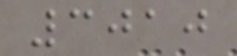3010
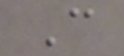C
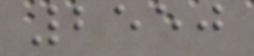2550
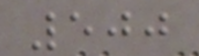500
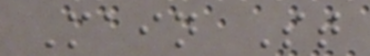Main St
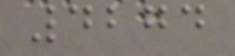4274
